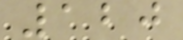120
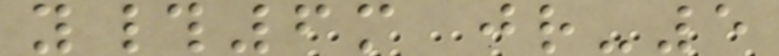y#6m jr-5
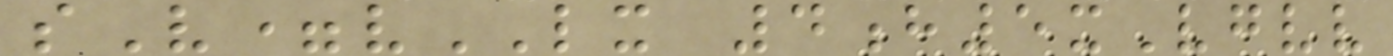sV=vLX 4h5xVgvv
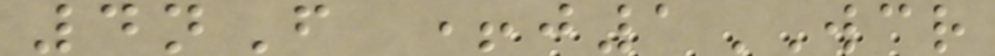4nF +j1WCR
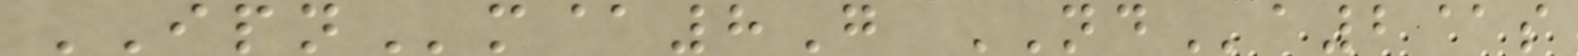IPNm@8G NDa2@s
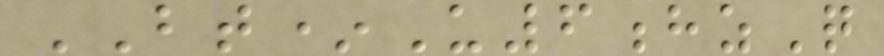BT*U6hzQ
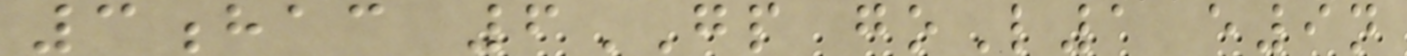3hac 6GP goL1 e9n
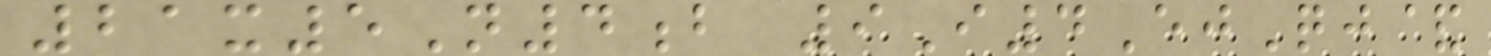21x5N4b 9I4EjQj&
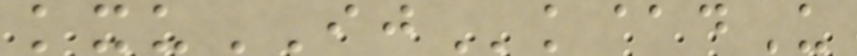kxuIJk@dU
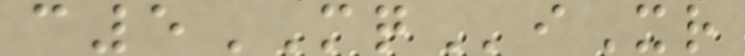c5MQiXr
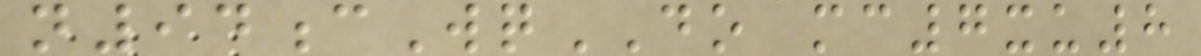n94cWqDO mc7xu8
